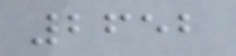2652
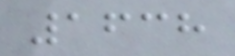1638
